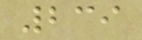239
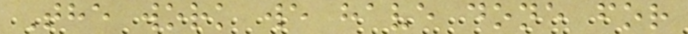The work we have done for
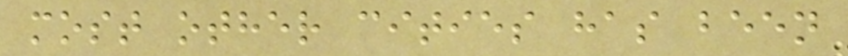most other cities has been
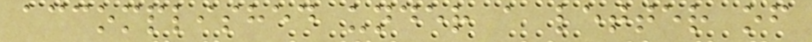accomplished under a letter of
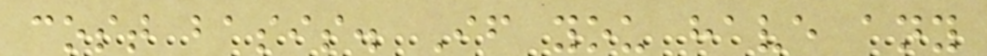cost basis. If you have any
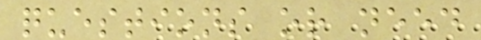questions or need
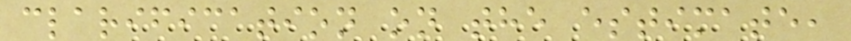clarification on the estimate,
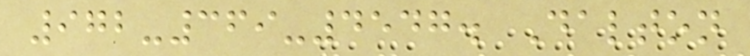972-369-4547. Dalton
